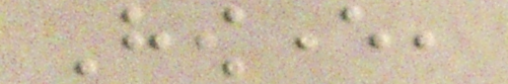However,
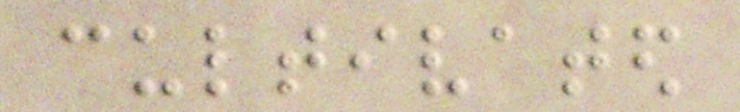cultivated
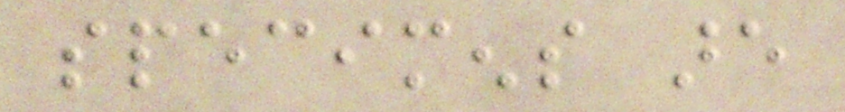specimens are
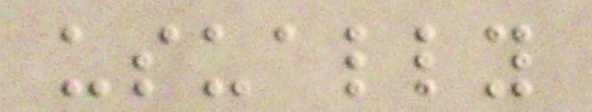usually
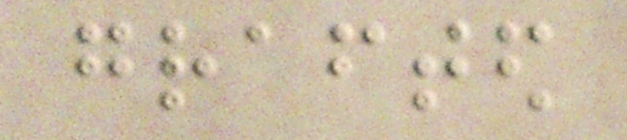grafted
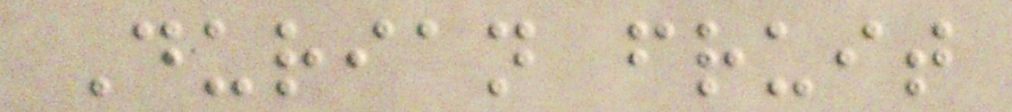Durian fruit
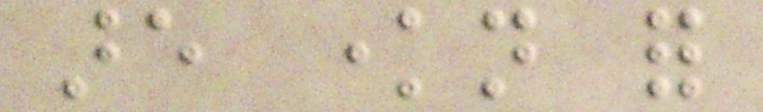are known for
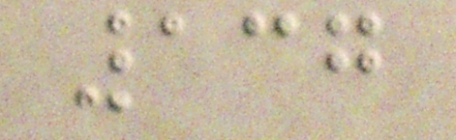137
